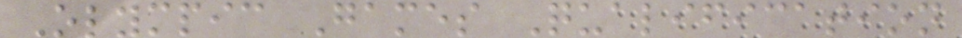Olympic Games Qualification
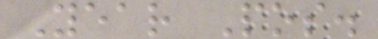Year Pos.
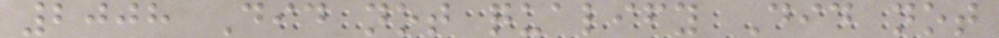2008 Did not qualify Did not
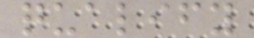qualify
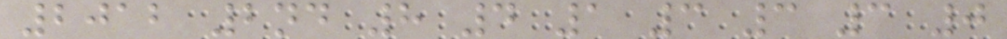2012 2nd 8 4 1 3 3 3 0
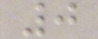0
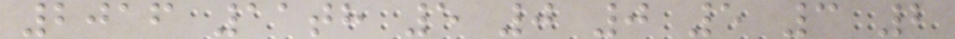2016 11th 5 0 0 5 3 2
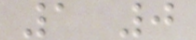1 0
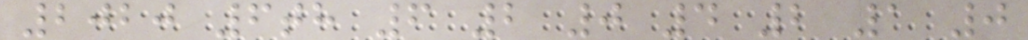2020 6th 6 2 0 4 2 1 0
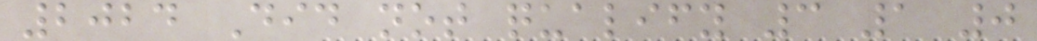2024 Did not qualify 3 1 0
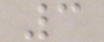3
